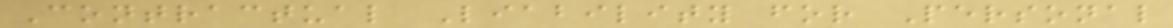Contractual Liability for Personal
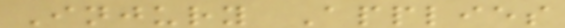Injury Applies
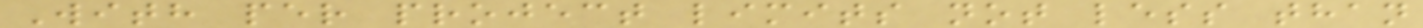With per project limits not less than
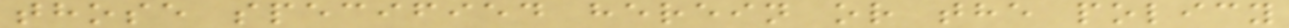those specified herein or the policy
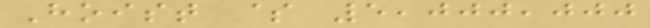Hoist $ 5,000,000
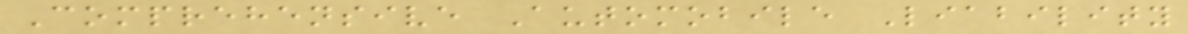Comprehensive Automobile Liability
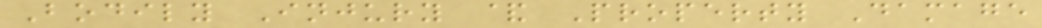Bodily Injury & Property Damage
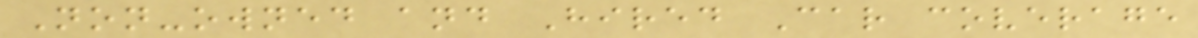Non-owned and Hired Car coverage
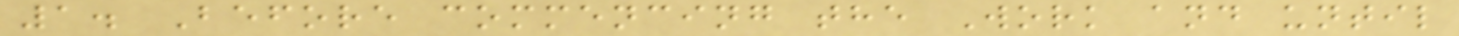1. Before commencing the Work and until
